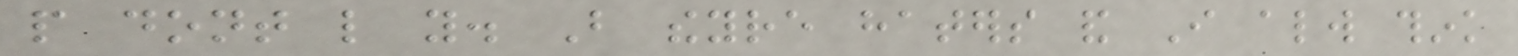people dont like you. But theyre haters and I always think
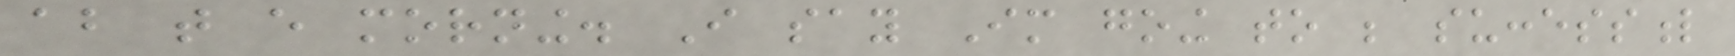about that every morning. I say Im going to be successful
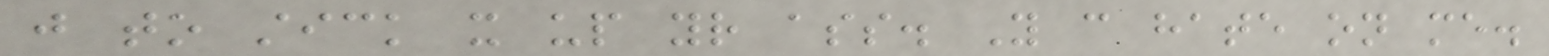just to stick it up your ass. You can hate on me.
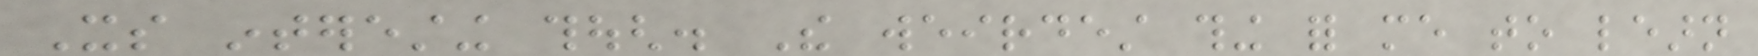Its interesting though. The weirdest thing for me to learn
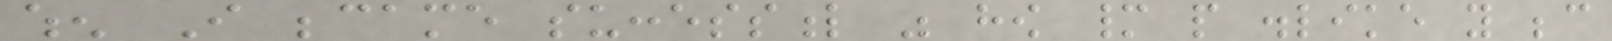when I became successful was how many people dislike you because
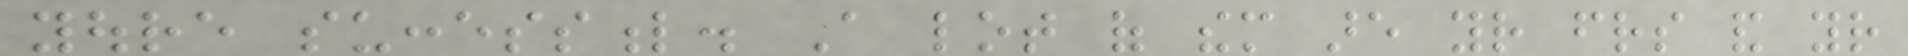youre successful. A lot of them are your friends and your
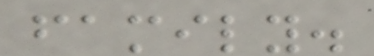family.
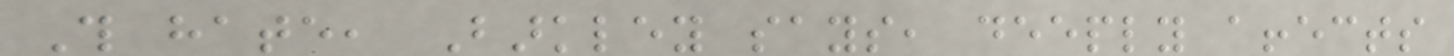This hate, Barkley says, deeply affects
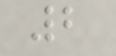2
